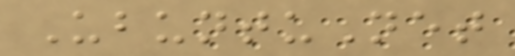UbuntuNet
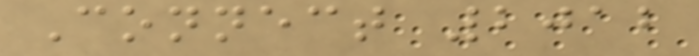Connect 2012
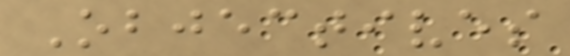Objectives
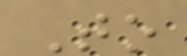To
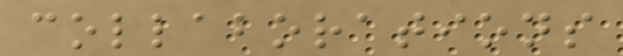collaborations
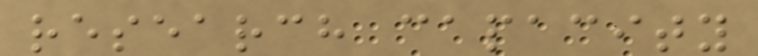research capacity
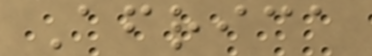Africa
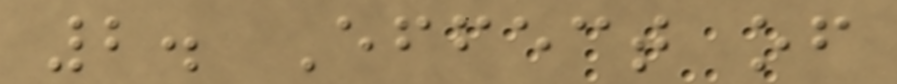2. Effect of
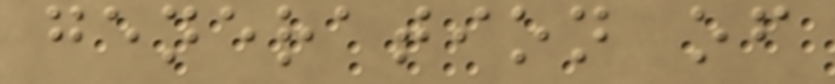generation of
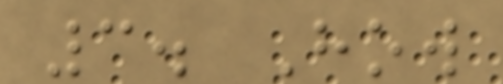3. How
